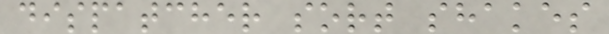dispatcher sort shakes
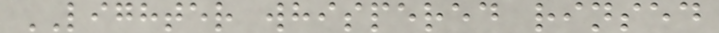LIGHTER whispered rinsed
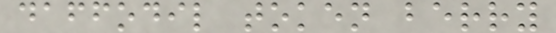daffodil token berry
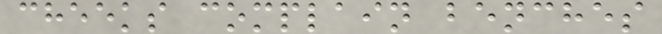cheeks complain benches
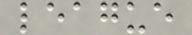league
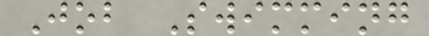Job Swimming
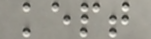kept
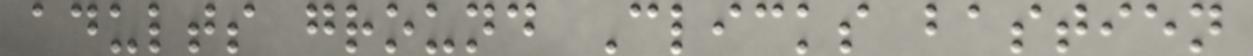adults ground Clicks bastien
